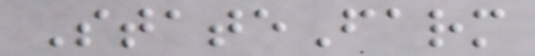StateFarm
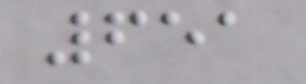651
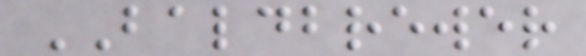BALDBREWER
